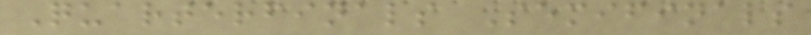Quarterfinals Semifinals
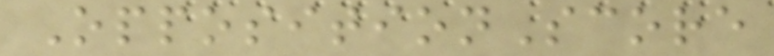OppositionScore
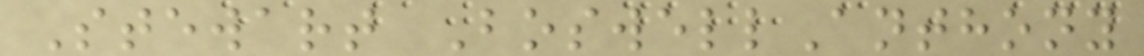Stewart BoswellAnthony
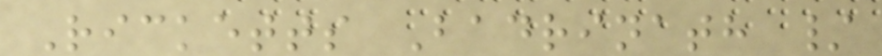Ricketts Badrinath /
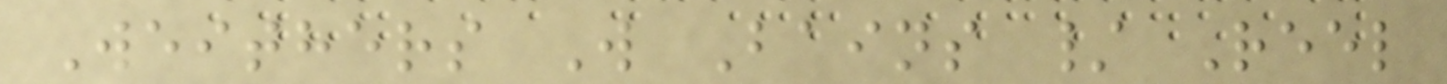Weithers W Bains / Reel
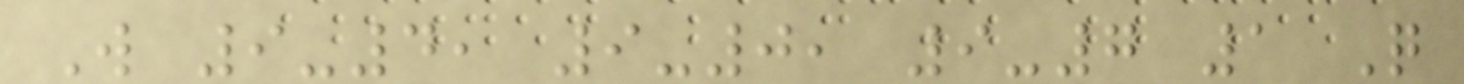W 9-4, 9-0, 9-7 1 Q
